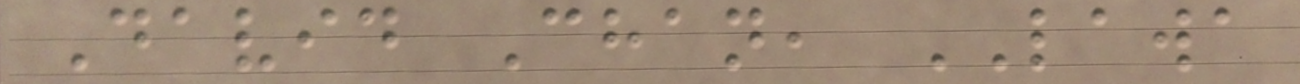David Chan, LAWA
